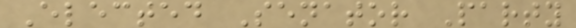Elected Senator Party
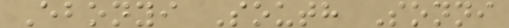Ebonyi South Sonni
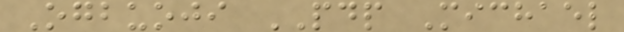Ogbuoji PDP Michael
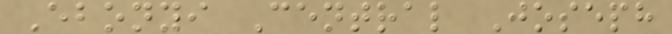Ebonyi Central Joseph
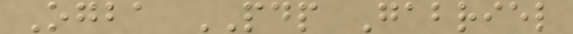Ogba PDP Gabriel
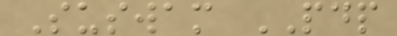Suswam PDP
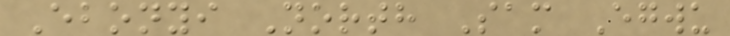Ebonyi North Sam Egwu
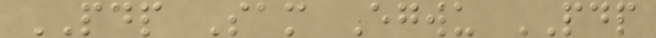PDP Sam Egwu PDP
